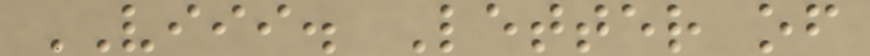VIII. Letter of
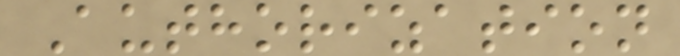Authorization
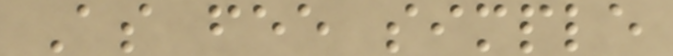As fee simple
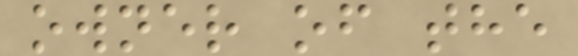owner of the
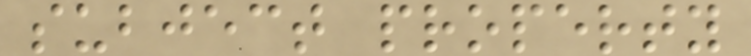subject property
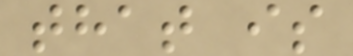that is
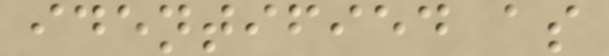identified as
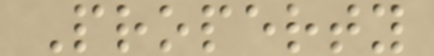Property
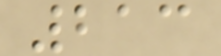213
